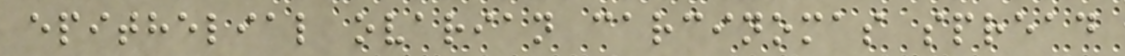epithelial ovarian carcinomas spread
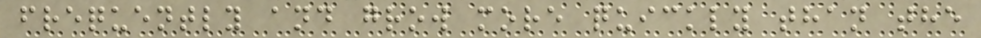frequently and grow more quickly than the
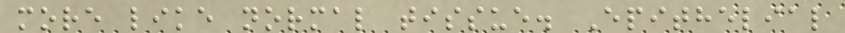more like normal tissue. Epithelial
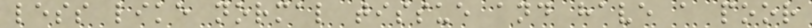less like normal tissue and have a poor
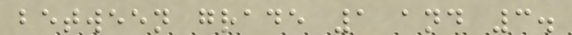between grade 1 and 3.
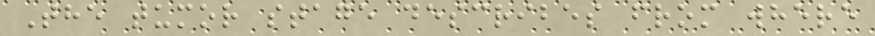The tumor stage describes from where
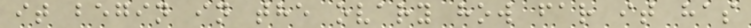it begin in the ovary how far it has
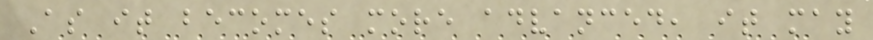As it becomes more advanced, it may
